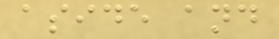aside and
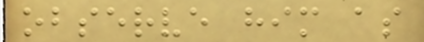observe him as
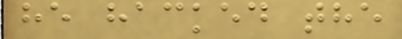he hacked the
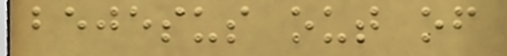bejesus out of
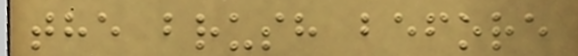the brush before
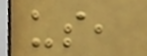us,
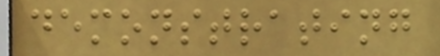demonstrating
